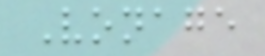Vonage
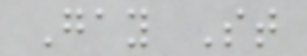Gay St
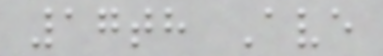17th Ave
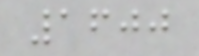1600
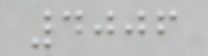4006
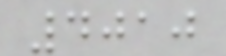4010
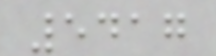5417
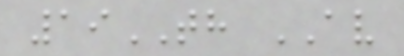19TH AV
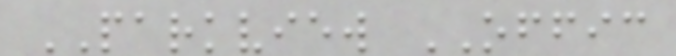PARKVIEW OFFIC
